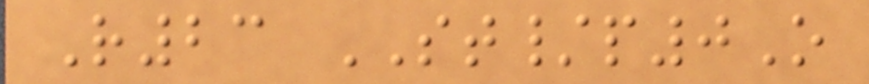R23 ST/p0O
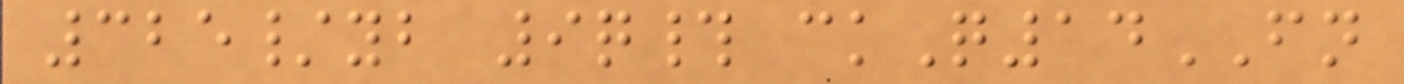325/yb 9q# ckQ14FN
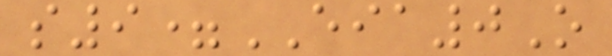s9=EIA0O
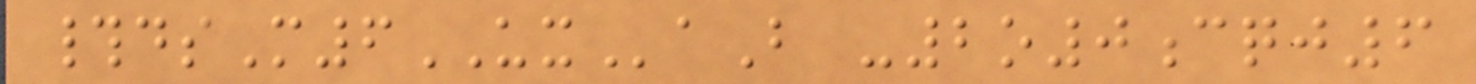#dsM6UXaB -2o0cqj6
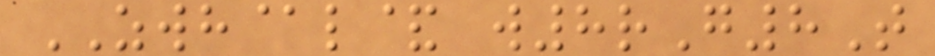ZWH@l& w8rG8T
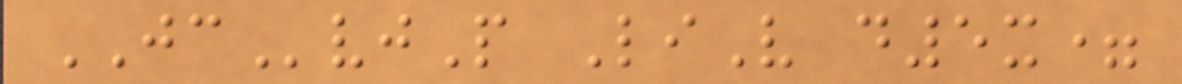JCvjP LiV d5x=
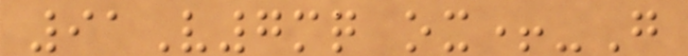91V7mq ox+-G
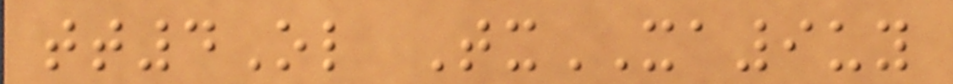tt4Ol TxXA9uy
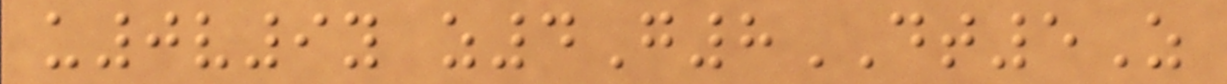u0v9y z4G8DT5Z
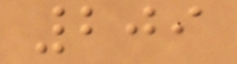209
